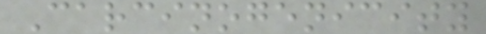Carcinogenicity
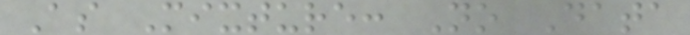As Mixture: No Data
